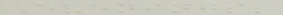Evenings;
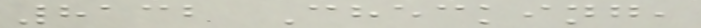8132 Checking,
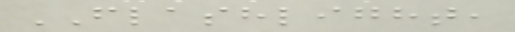FLASHLIGHT,
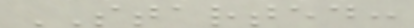STARTED:
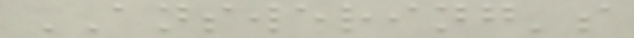ANSWERING's
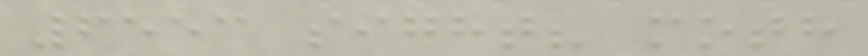6553 sight? moth
